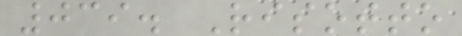039. Risotto
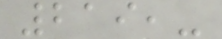219,-
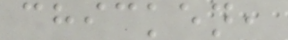chicken,
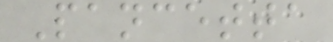Pancetta
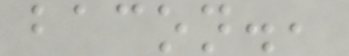bacon.,
